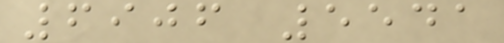6906 5541
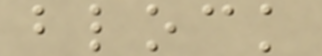block
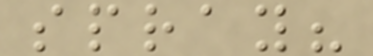spray?
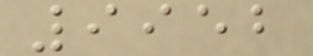9952
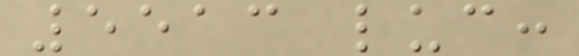5513 luc:
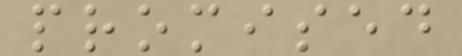promised
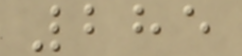285
